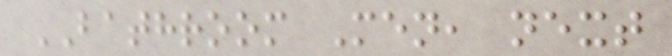BATHROOM Men, next
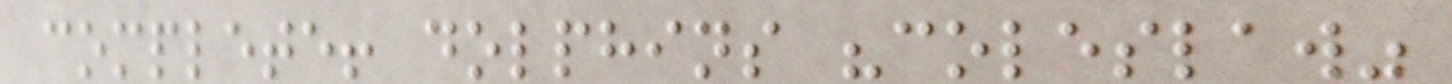complete! dolphins "coleslaw"
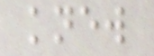knew
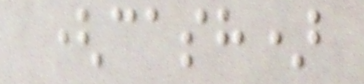(cash)
